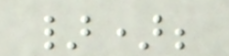});
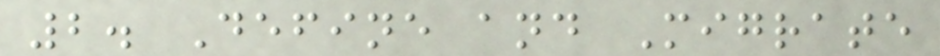2. Define and Migrate
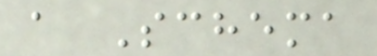a Schema
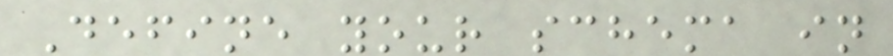Define your schema in
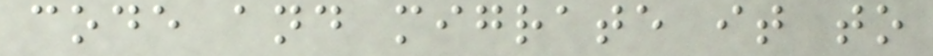code and migrate it to
